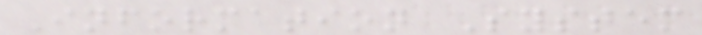Information System
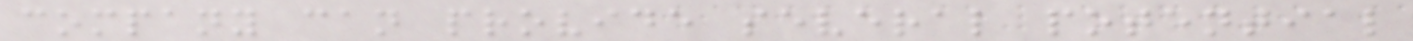company can provide several potential
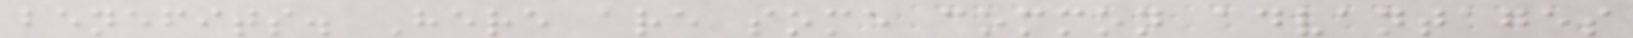benefits. Here are some common advantages
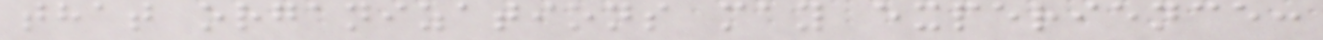that organizations may experience:
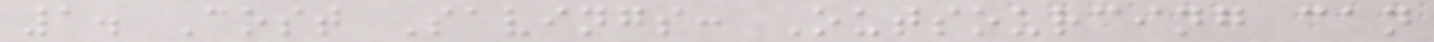1. Cost Savings: Outsourcing can
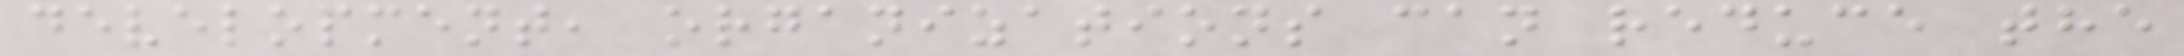development, organizations can reduce the
